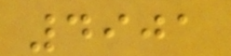4901
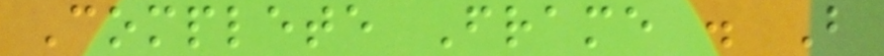Complete Frame . B
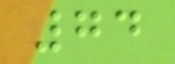74
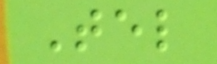Tel
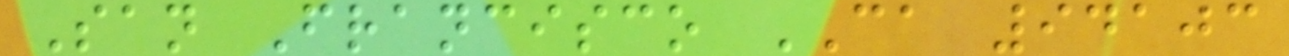San Francisco CA 94103
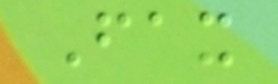Fax
